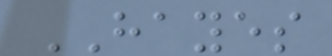HAYES
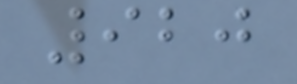920
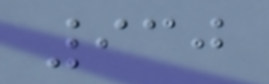930
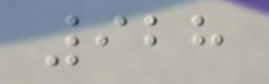928
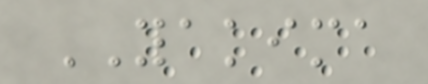YAKIMA
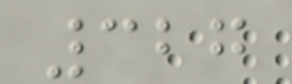327
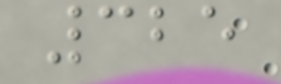325
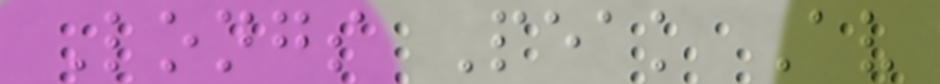Longs Peak Av
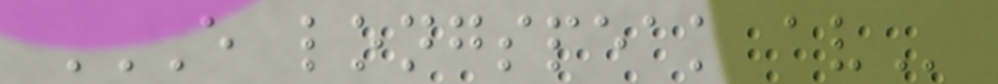E LONGSPEAK AV
